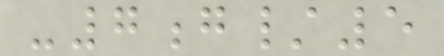-7g/5
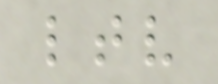ltv
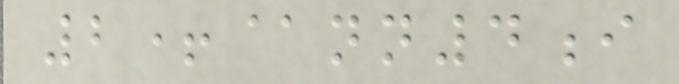2+@nn4i
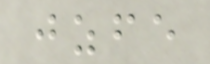jzfe
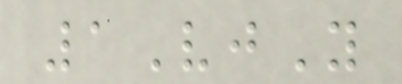1VjY
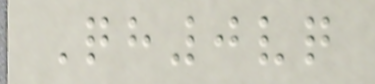Qh0vq
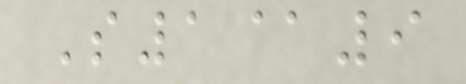S1@9
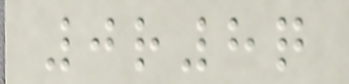0r8q
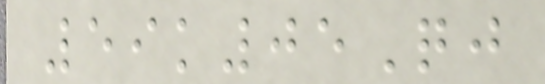59k05Qj
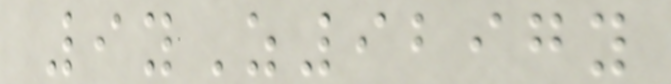9yZ9297y
